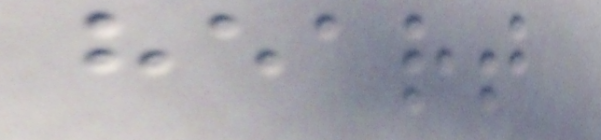heart
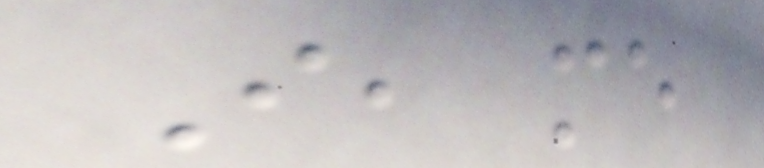I, me
